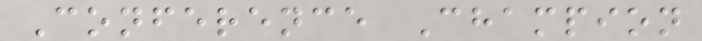Conference Champion
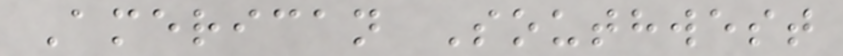American Southwest
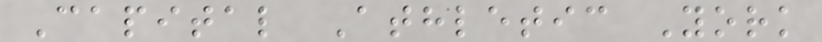Capital Athletic York
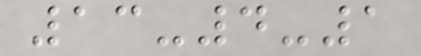13-4-1
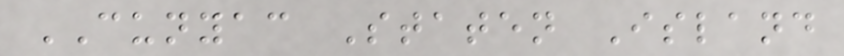CUNYAC Staten Island
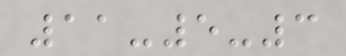11-5-3
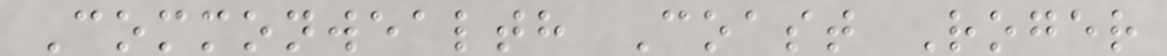Commonwealth Coast Roger
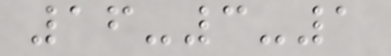16-3-1
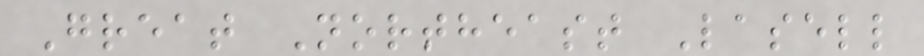Great Northeast Lasell
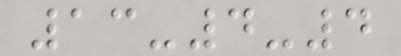13-4-4
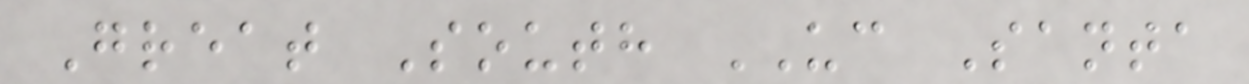Great South UC Santa
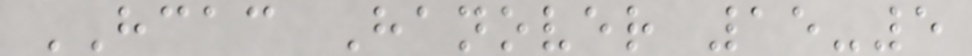HCAC Hanover 15-5
